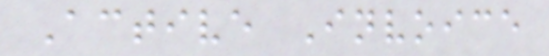Active Invoice
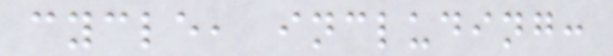cycle, including:
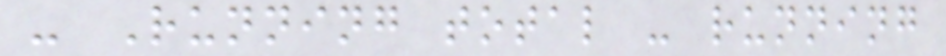- Running total - running
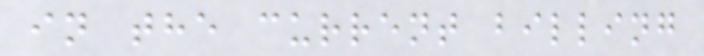in the current billing
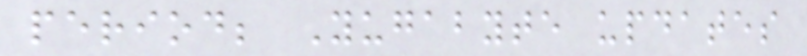period; Yugabyte updates
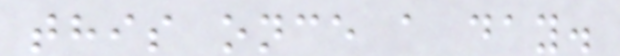this once a day.
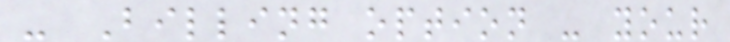- Billing option - your
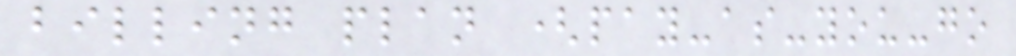billing plan (pay-as-you-go
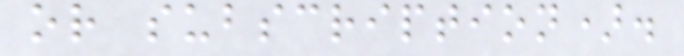or subscription).
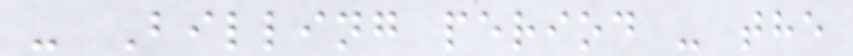- Billing period - the
